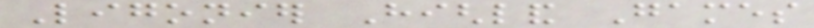Ligonier Highland Games
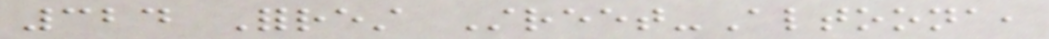324 Forrest Street-Altoona,
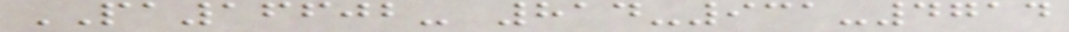PA16602- 814-931-4714
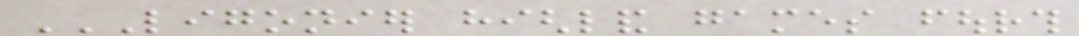LIGONIER HIGHLAND GAMES FOURTH
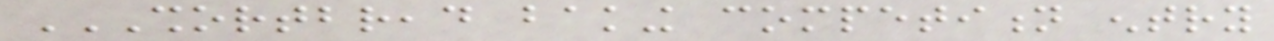SHORTBREAD BAKING COMPETITION ENTRY
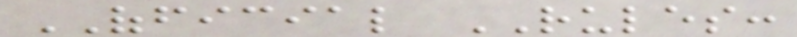OFFICIAL RULES:
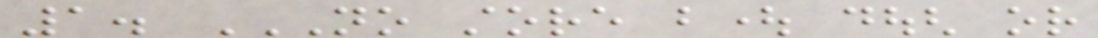1. NO STORE BOUGHT DOUGH OR
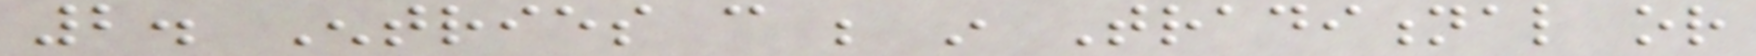2. Entries can be in Traditional or
